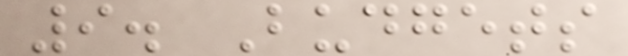9. Budgets
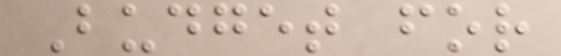Budget for
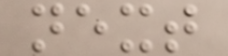next
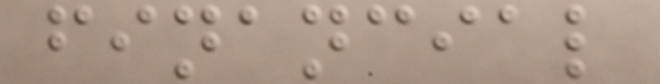financial
